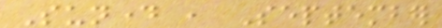Sunday , September
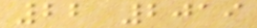22 2019
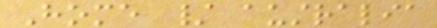Home / australia
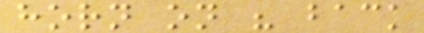horn on his back
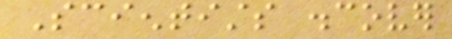Scientists discover
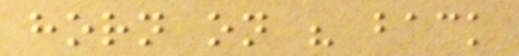horn on his back
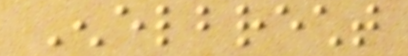Enelbrecht
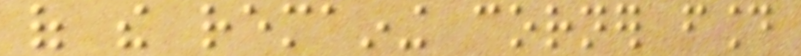of the remaining corner found
